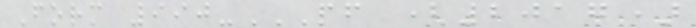Form 990-PF (2017)
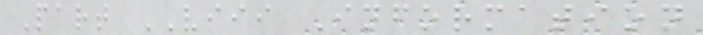Part VIII Information
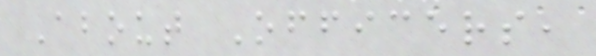About Officers,
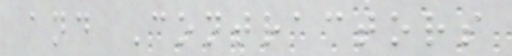and Contractors
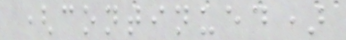(continued)
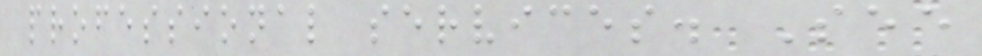professional services. See
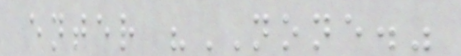enter "NONE."
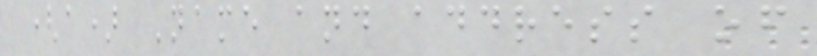(a) Name and address of
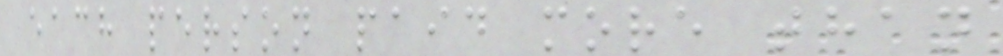each person paid more than
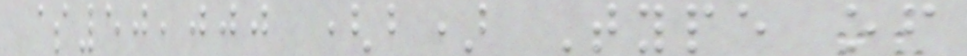$50,000 (b) Type of
